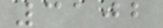3102
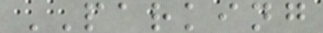PARKING
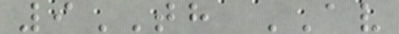9TH AV
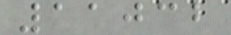11032
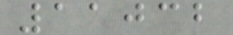11032
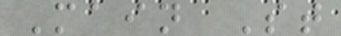Main St
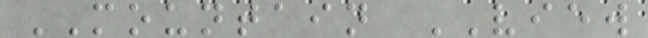MOUNTAIN VIEW
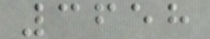3658
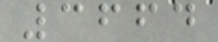3664
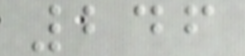246
